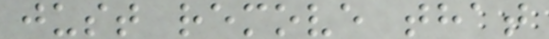just remove that
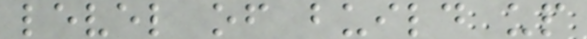level of build up
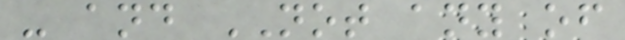- and NOT any of
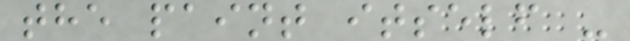the paint itself -
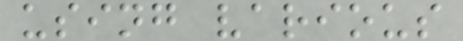using various
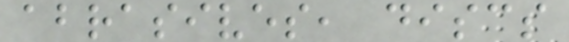abrasives, discs
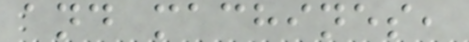and machines,
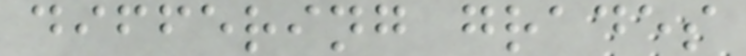differing grades
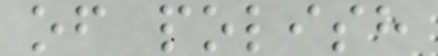of polish
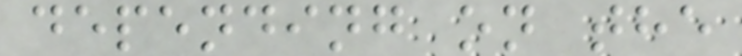depending on the
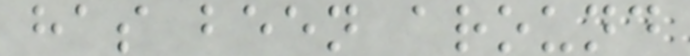has been around
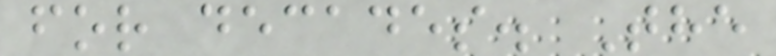for decades. The
